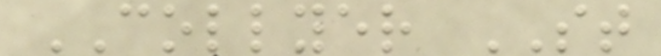COLLYER ST
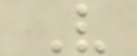V
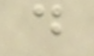d
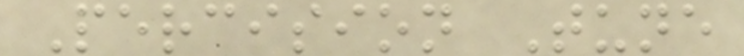Percision Tune
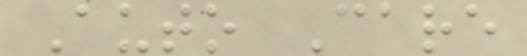Auto Care
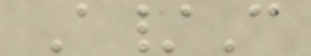A/C
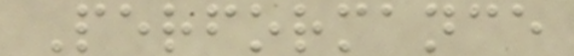Performance
